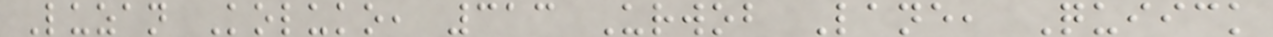Luzan Koluko, 313 Urwob Lane, Quiick
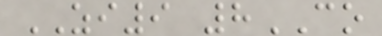ZI9 8CO
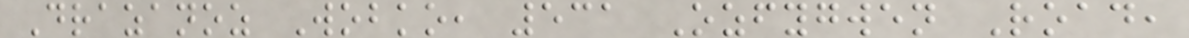Drazanoz Wobko, 531 Ozfygwen Road,
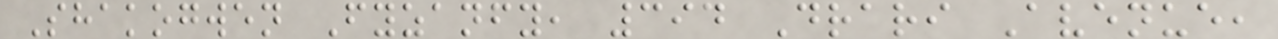Shakogwen Fyzanfy, 394 Drari Avenue,
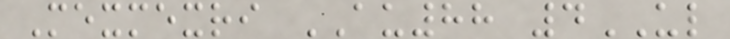Mexmexri AU88 4UL
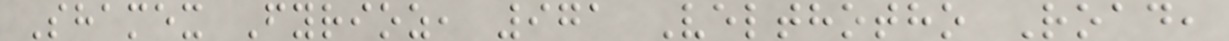Shamex Fyrioz, 971 Velthotho Road,
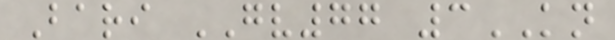Bari GV77 3KN
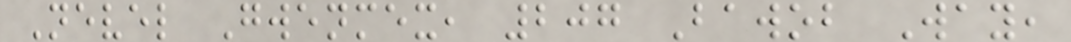Nevel Gwenmex, 207 Bawob Way,
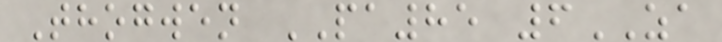Thogwen PA85 6ZA
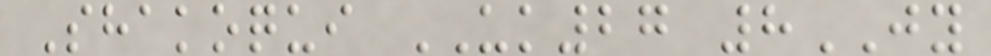Shakoqui UK27 8JY
